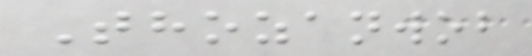Thozanwob
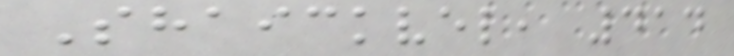Shaickvel, 414
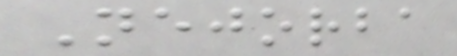Nejorba
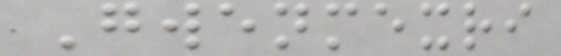Gwenmexri
